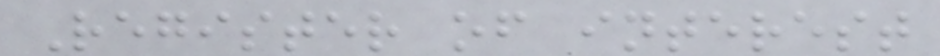Register of interest
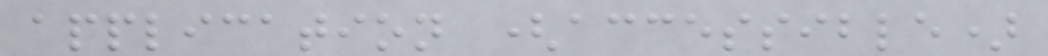application (accessible)
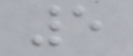5
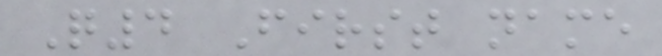Q4 First name
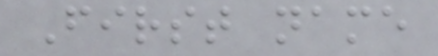First name
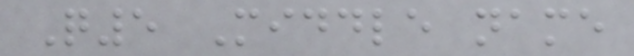Q5 Middle name
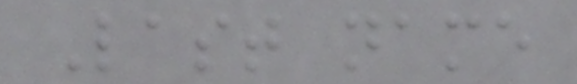Last name
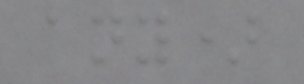any)
